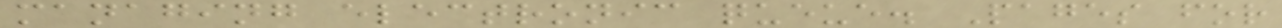managing electronic queue. Pages for
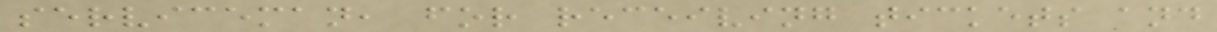serviceman, for receiving tickets and
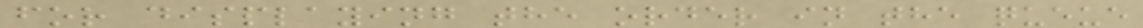for displaying the order in the queue
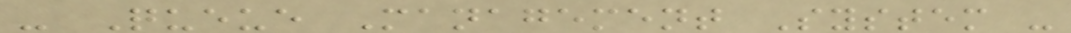- Queue Management System -
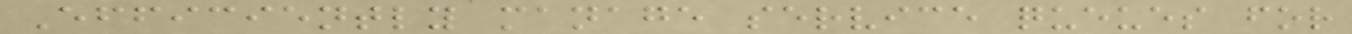Efficiently manage service queues for
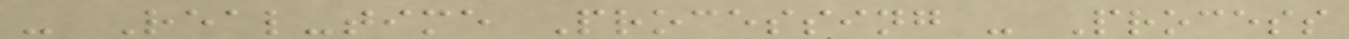- Real-time Processing - Process
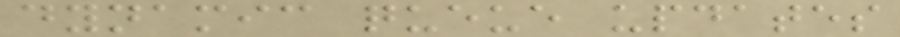dynamic queue updates
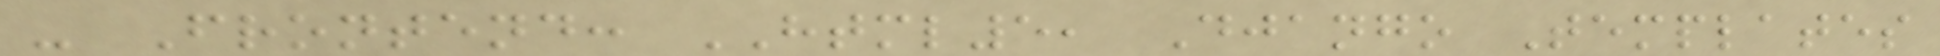- Frontend: HTML5, Django Templates
